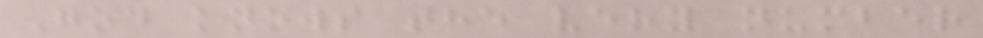God knows the very number
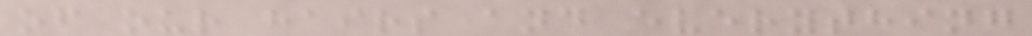of our hairs and everything
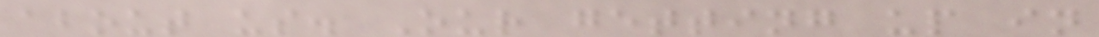about us. Our getting up in
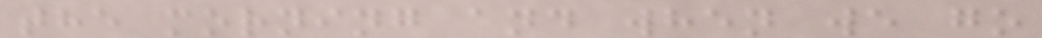the morning and when we go
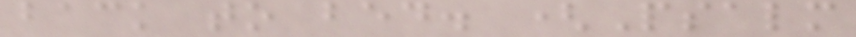back to bed. (Psalm
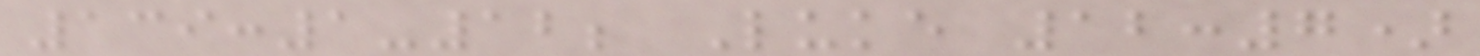139:1-12; Luke 12:7)
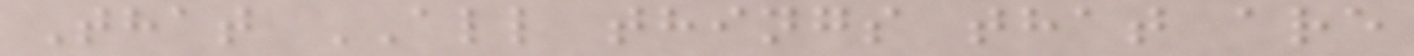That ALL things that are
